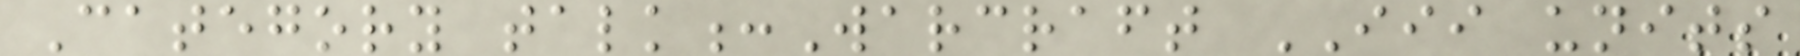Category talk:Warcraft III units
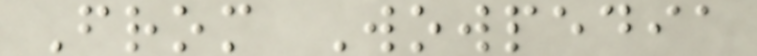From Wowpedia
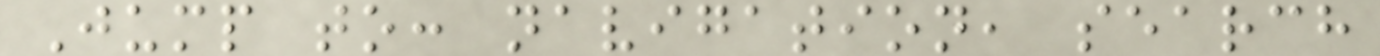Jump to: navigation, search
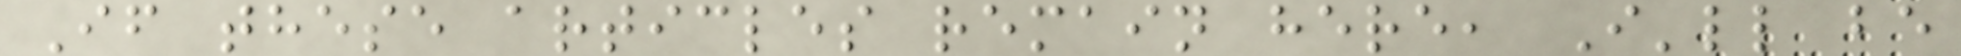If these articles remain here, I'll be
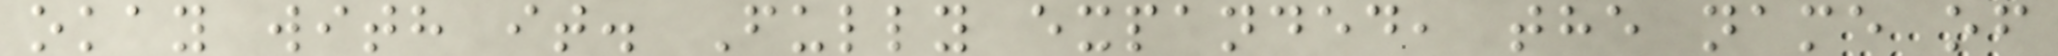okay with it. Fully expanded, the name of
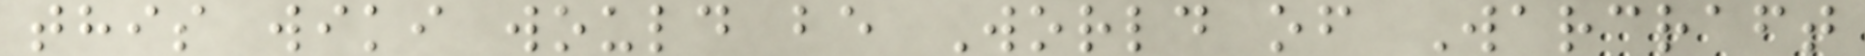this wiki would be World of Warcraft
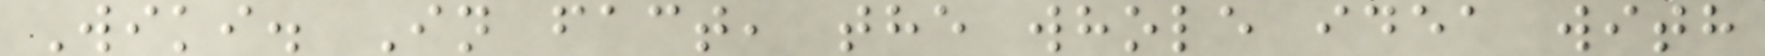Wiki. In fact, the whole idea with
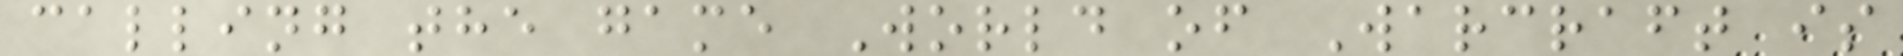calling the game World of Warcraft is
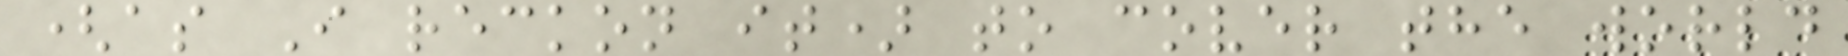(as I reckon it) to cover the world
